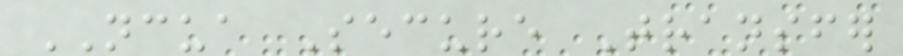NCUA Secure Transfer
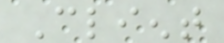Client
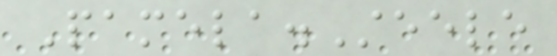Pamela.Steele
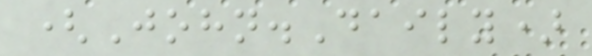(John.Daily)
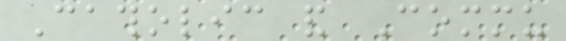Catholic and Commu
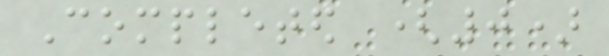Completed (0)
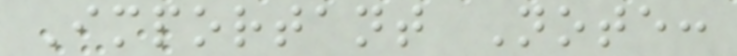Important Note:
